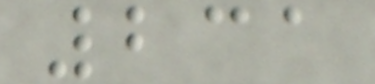231
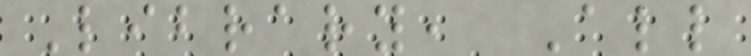Library, All
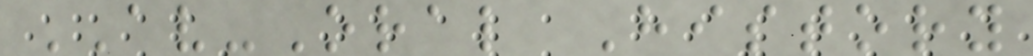AV-Oral History
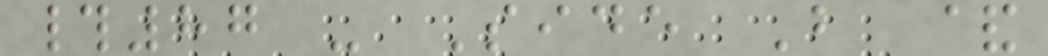#87 - Side B &
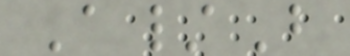A/B
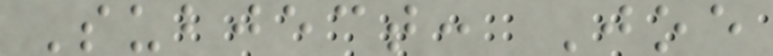Subject: Joe
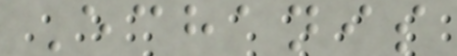Echanis
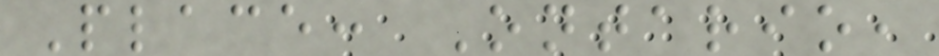Place: Ontario,
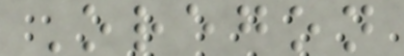Oregon
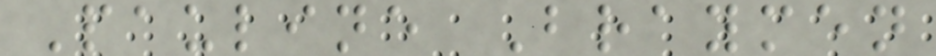Pauline Braymen
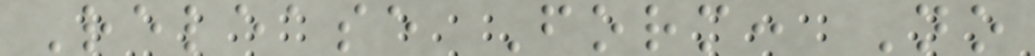Release Form: No
